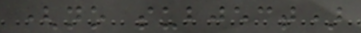(no subject)
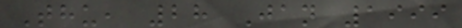Thu, 28 Jan 1999
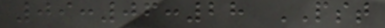09:06:28 PST
